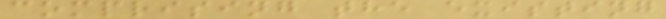comprising the existing
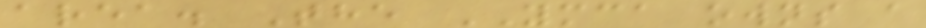area. The YMCA owns a
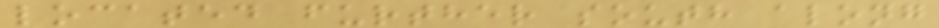located further south along
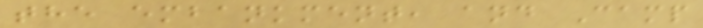the embankment, and Camp
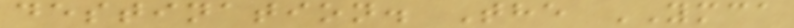destination. The YMCA
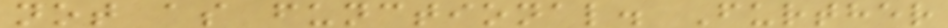not as functional. Further
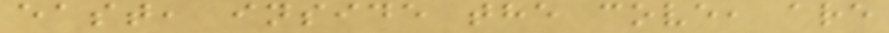east, inside the cove, are
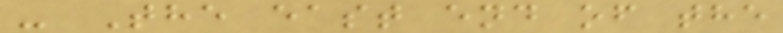- The east end of the
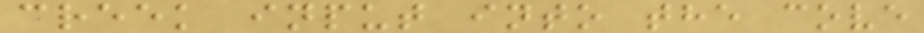creek input into the cove
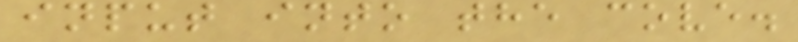input into the cove.
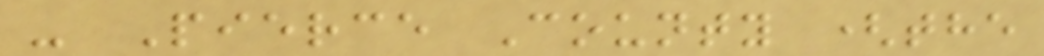- Pierce County (the
